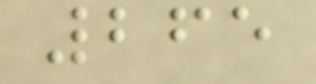265
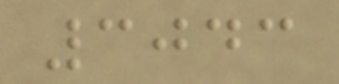3043
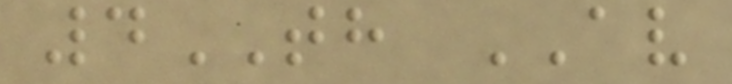4TH AV
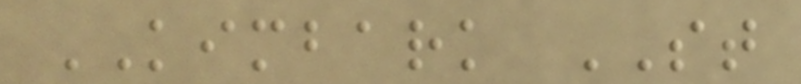KIMBARK ST
